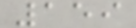159
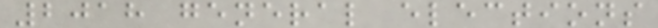2018 general elections
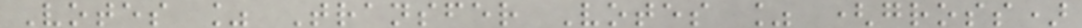Votes % Transfer Votes % (gross)
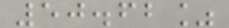50.62%
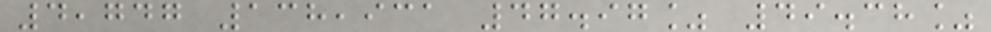4,747 138,931 47.97% 49.38%
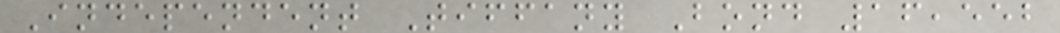Independent Tiffany Bond 16,552
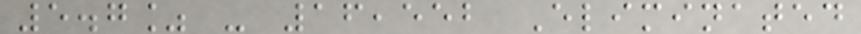5.7% - 16,552 Eliminated
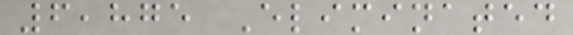6,875 Eliminated
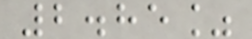2.85%
